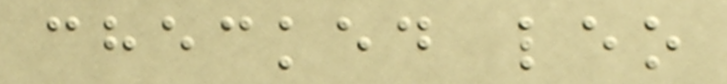checked leo
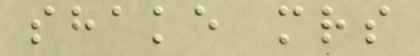shake mrs
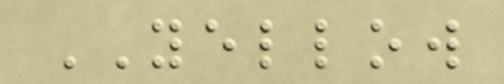YELLOW
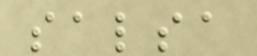salsa
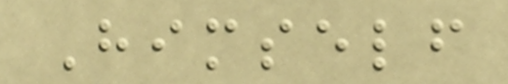Himself
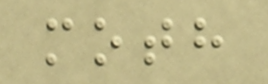moth
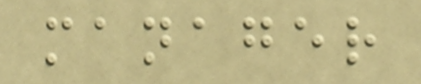manager
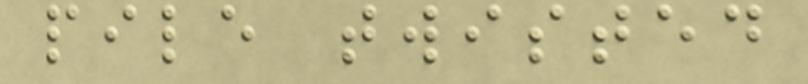pile twisted
